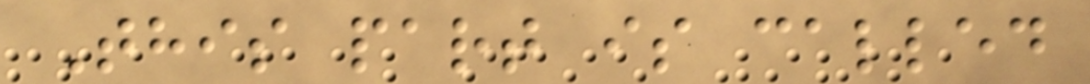This part is called
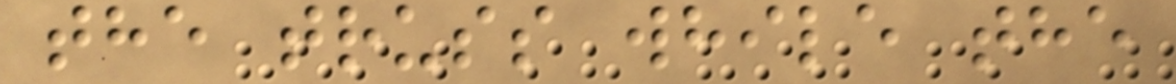the truss while the
